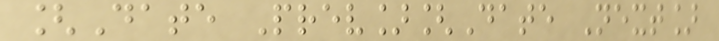[Date Prev][Date Next]
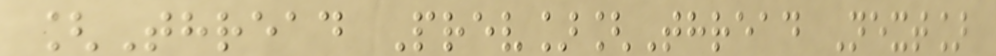[Thread Prev][Thread Next]
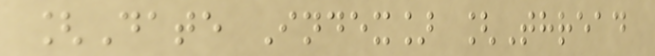[Date Index] [Thread
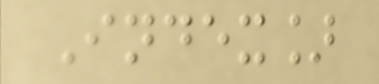Index]
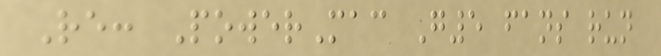Re: PowerMac G5 fans run
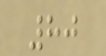80
